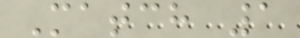Match 1
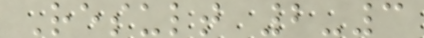Result 2-3
